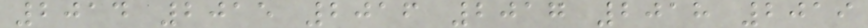2014 2015 2016 2017 2018 2019
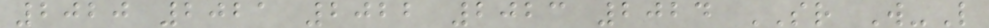2020 2021 2022 2023 2024 SR W-L
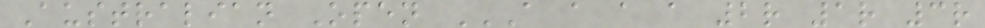Australian Open A A A A 2R 1R 3R
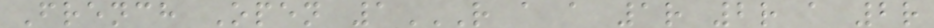French Open 1R A A 1R 2R A 2R
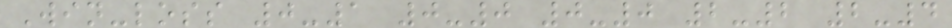Win-loss 0-1 0-0 0-0 2-2 2-4
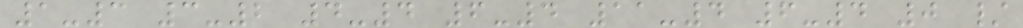1-3 3-2 4-4 6-4 11-4 6-4 0 /
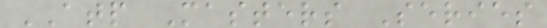ATP Masters Series
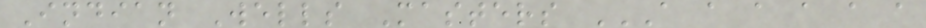Indian Wells Masters A A A A A A
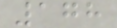178
